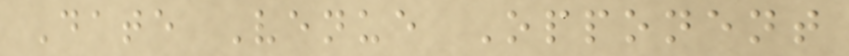Date Venue Opponent
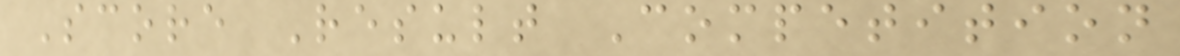Score Result Competition
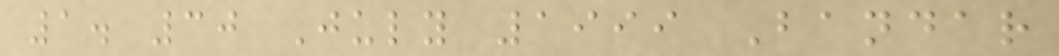1. 30 July 1999 Bandar
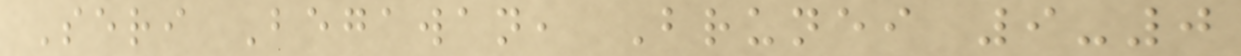Seri Begawan, Brunei 9-0
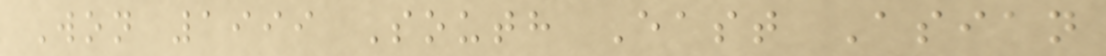Won 1999 South East Asian
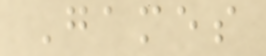Games
